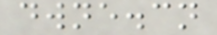dwne.cn
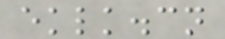eklk.cn
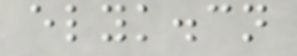elyk.cn
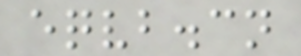eqvb.cn
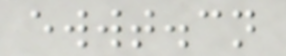ewwt.cn
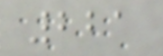221
